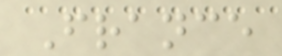France
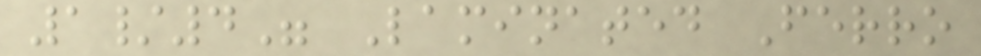1/4" Laminated Ferro
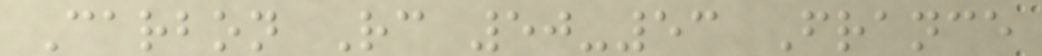Carbon Rc 50-53 France
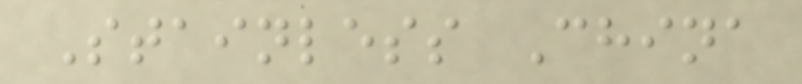Stainless China
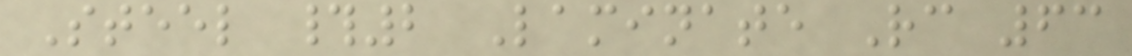Steel #2 Laminate Rc 63
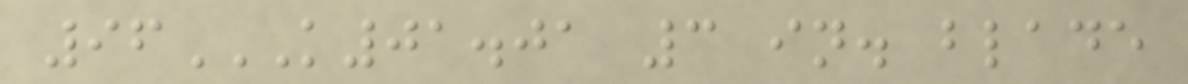96K01.01 3 IN. BLADE
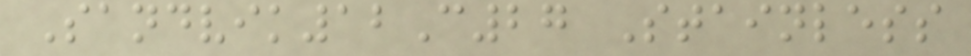Sandvik12C27 Stainless
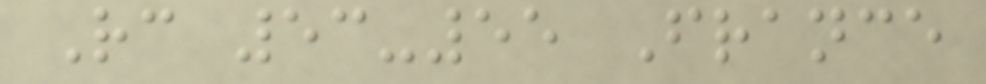Rc 53-55 France
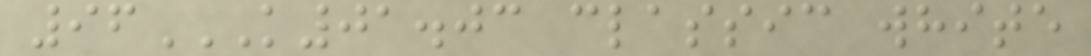96K01.03 CLASSIC WHITE
